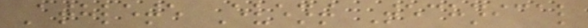Athlete Event Technical
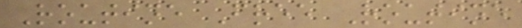Routine Free Routine
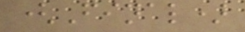(Final)
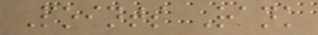Points Rank
